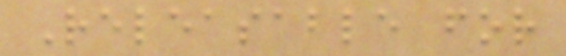Releasable for
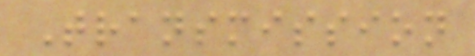Transmission
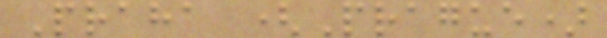Praha (Prague)
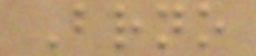Brno
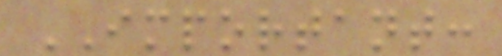IMPORTANT:
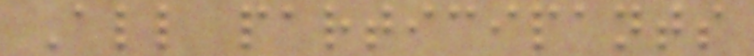All participants
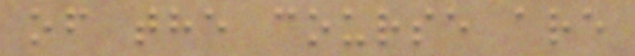of the course are
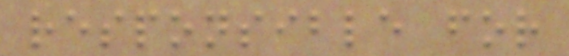responsible for
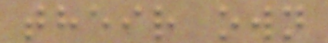their own
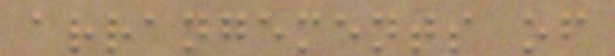arrangements of
